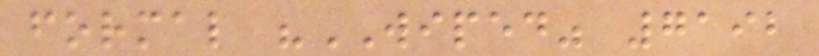formal "WIPED" 7192
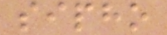sipho
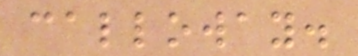calloway.
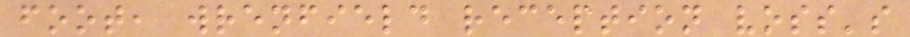foot, wrenfield reception voss's
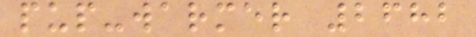pup-warmer 2682
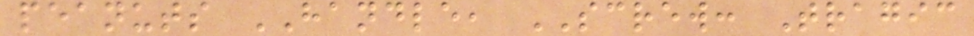peanuts HANDLE, SCREW: Tragic
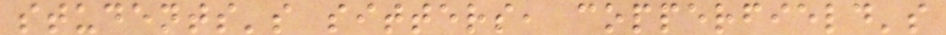students's sitters, copperfield's
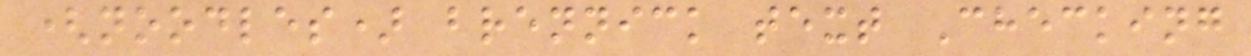(noodles) brennick text Checking
